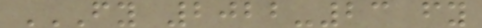FY 2022-23 FY
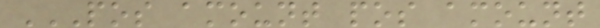POS AMOUNT POS AMOUNT
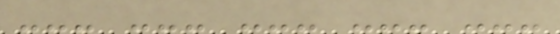--- --- --- --- ---
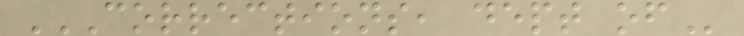CORRECTIONS, DEPT OF
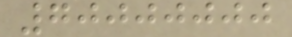70000000
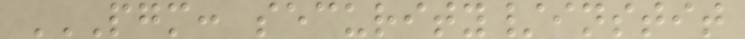PGM: SECURITY/INSTIT
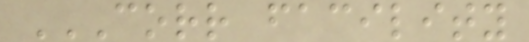CORR FACILITY
